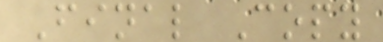Final Copy
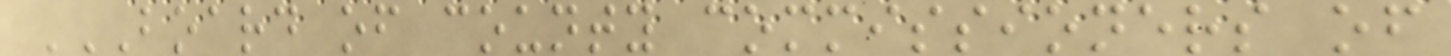BOARD OF COUNTY COMMISSIONERS OF
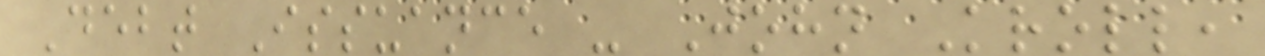Debt Issuance - John Kroll,
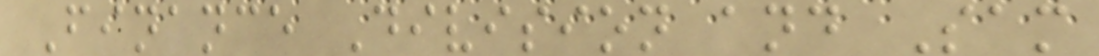Finance Division and Sam
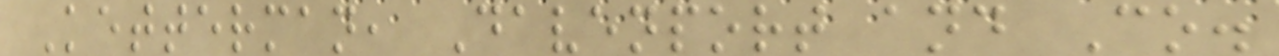Ketterman, Davenport and Co.
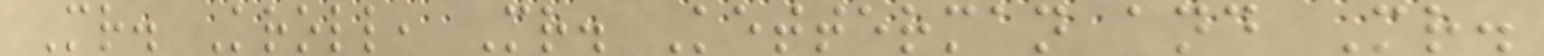Mr. Kroll, Mr. Ketterman and Mr.
